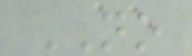NO
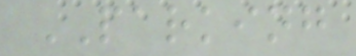PARKING
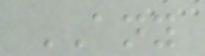ANY
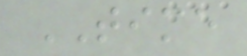TIME
